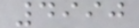4990
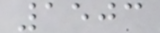1503
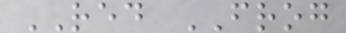RED FROG
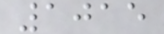1015
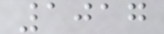1017
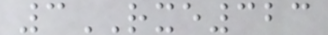3RXE323
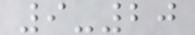9-20
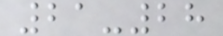21-28
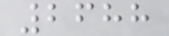2688
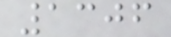1306
